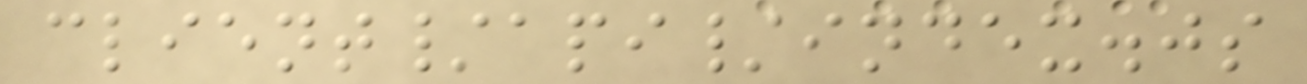client/api/index.js
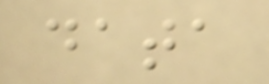data
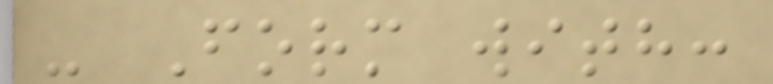- Form with:
